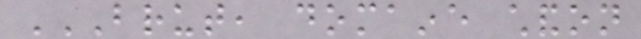BRUT, DOMAINE CHANDON
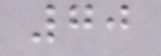70
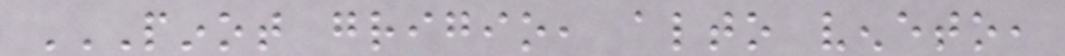PINOT GRIGIO, ALTO VENETO,
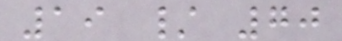19 / 70
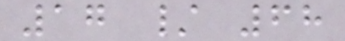17 / 68
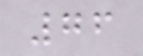76
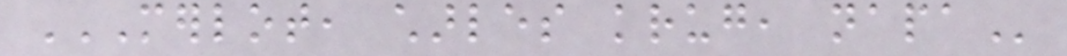MERLOT, CHARLES KRUG, NAPA
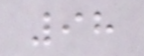98
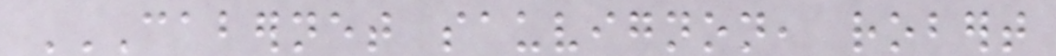CABERNET SAUVIGNON, ROBERT
